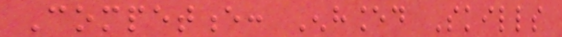Competence: Enhanced Skills
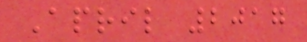April 2017
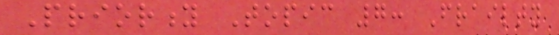Priority Topic 7: Frailty
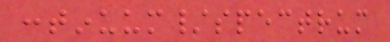continuum/spectrum
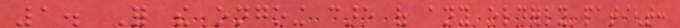1. For the ongoing care of any elderly patient:
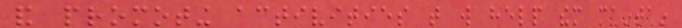and promoting activities that will help them maintain
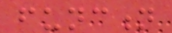function
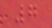7
